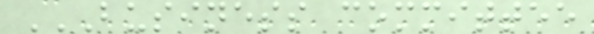BUSINESS COMMITTEE
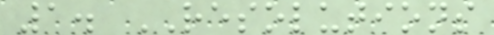1. RESOLUTIONS
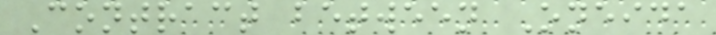Contract between Oneida
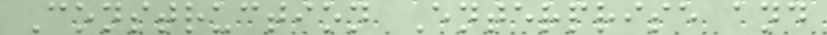Construction Enterprise and
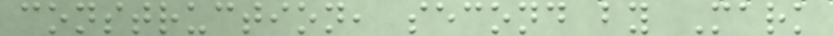construction, second by Mark
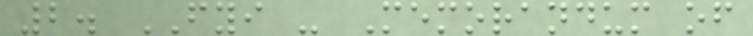2. FYI - Memorandum of
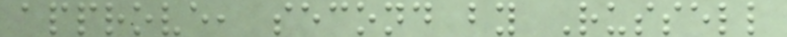approve, second by Russell
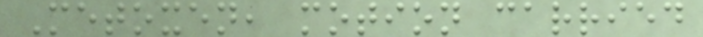Metoxen, motion carried
